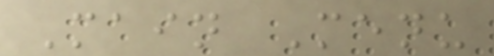Main Menu
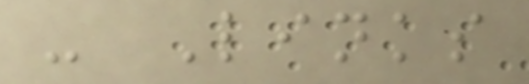- Links
